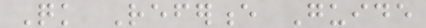Quick Reference Guide
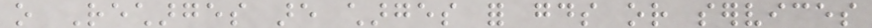o Recharges are charges for goods or services
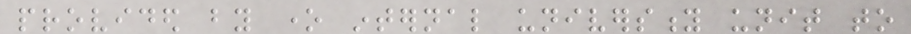provided by one internal university unit to
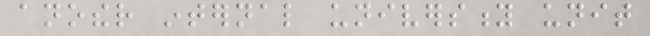another internal university unit
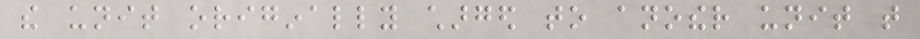the unit originally charged to another unit that
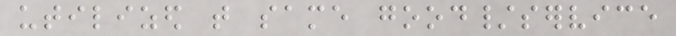utilized that same good/service
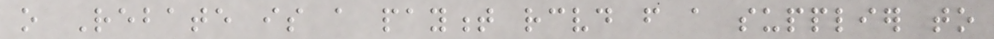o Rebate is a payment received from a supplier to
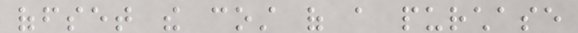offset the cost of a purchase
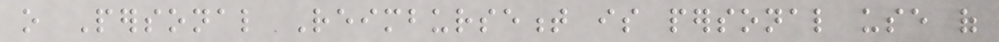o Personal Reimbursement is personal use of
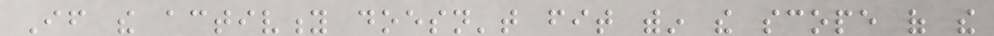If the activity doesn't fit within the scope of the
